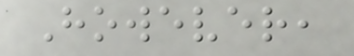However,
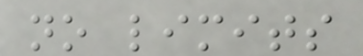no limits
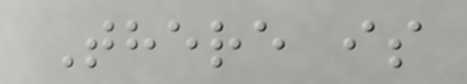There is
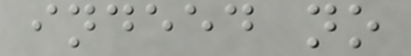indeed no
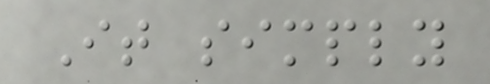It simply
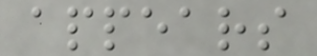appears
